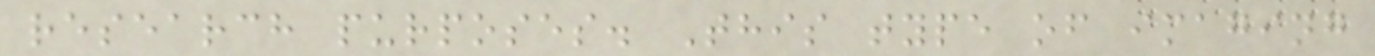research purposes. This type of imaging
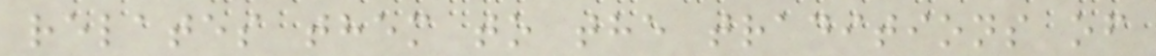relates them to the traditions of
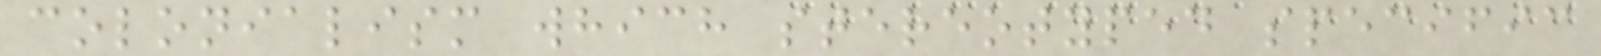colonialism which stereotyped specific
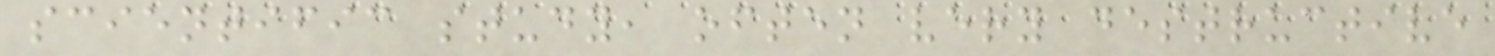scientific study, often very destructive
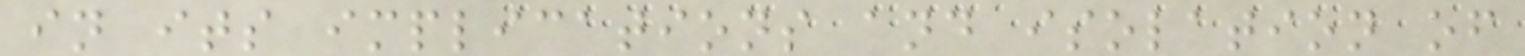in its implications and isolation of
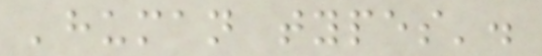'human types'.
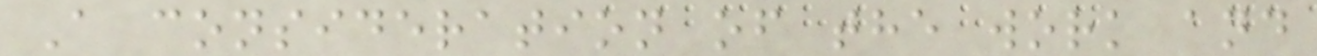A consideration of the work and
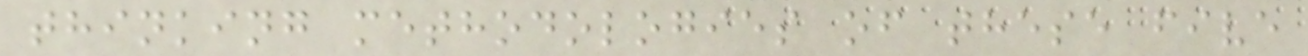thinking methodologies of these five
